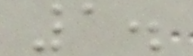1.
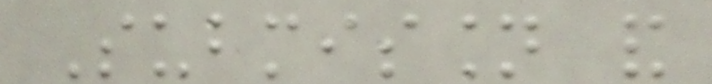Submission and
